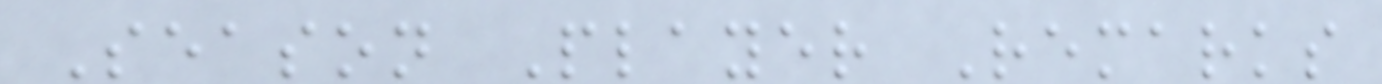Season Player Remarks
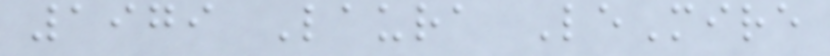1979 Laura LeMire
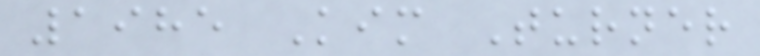1985 Kim Turner
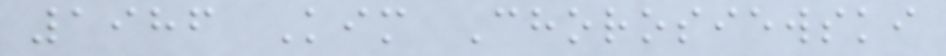1986 Kim Chorosiewski
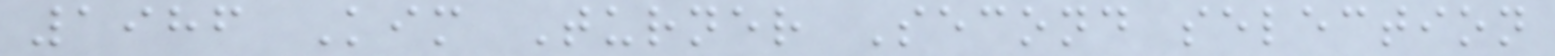1986 Kim Turner Second selection
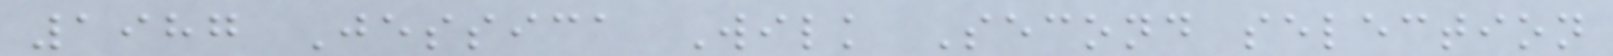1987 Jessica Wilk Second selection
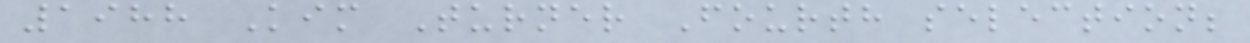1988 Kim Turner Fourth selection;
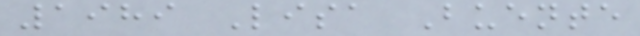1989 Lisa Buente
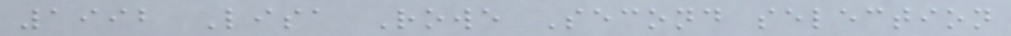1992 Lisa Rowe Second selection
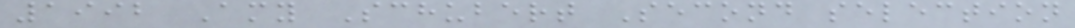1992 Amy Schubert Second selection
